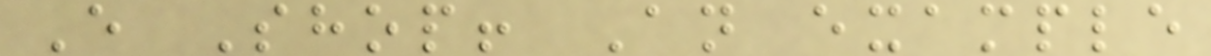E Shop! An example
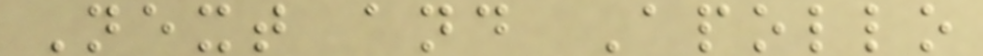Next and Apollo
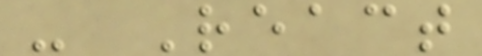- React
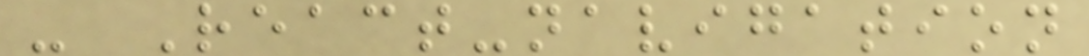- React-navigation
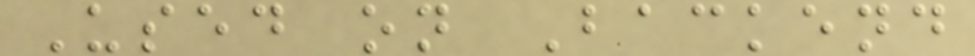Used on Backend
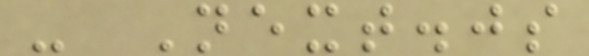- Next.js
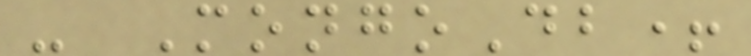- MongoDb+
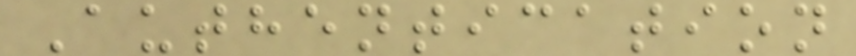Authentication
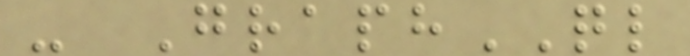- GraphQL
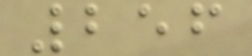256
